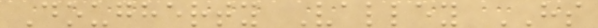Dougherty Valley HS
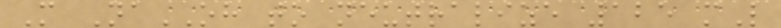M NaOH to neutralize 125 mL
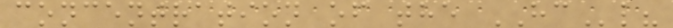concentration of the HCl?
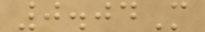0.04M
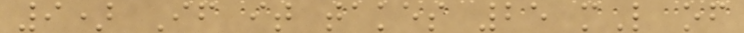9) If it takes 25 mL of
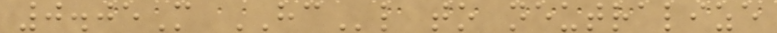0.05M HCl to neutralize
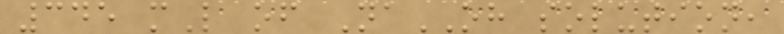345 mL of NaOH solution,
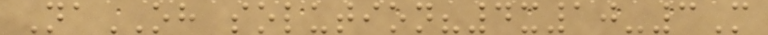NaOH solution?4x10-3M
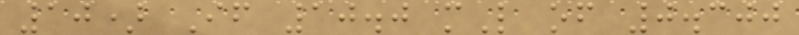10) If 10.0 mL of 0.300
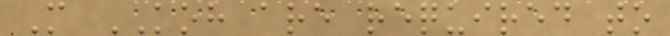M KOH are required to
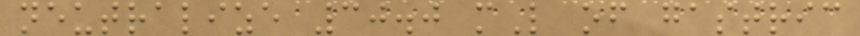neutralize 30.0 mL of gastric
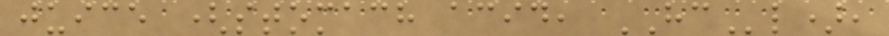juice (stomach acid, HCl),
